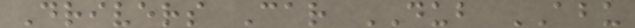Drivers Car DUB ABU
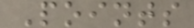Points
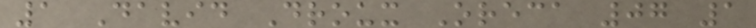1 David Droux Oreca 07 1
